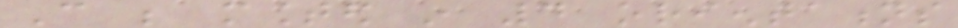Can be mounted in 4 orientations
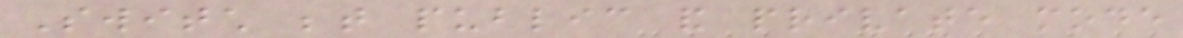Switch between public and private mode
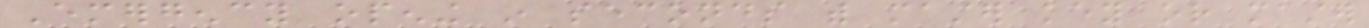Emergency opening in seconds with master key or master
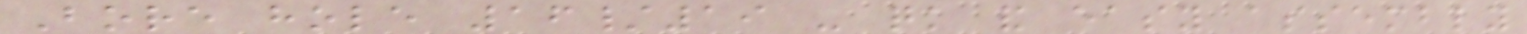Bore hole 16/19 - quick and easy assembly
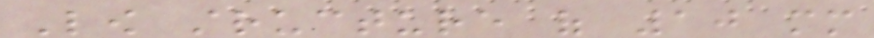Low structure of 10 mm
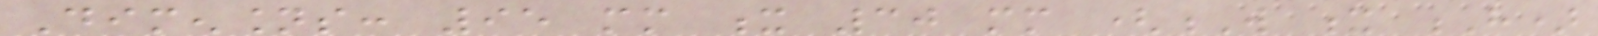Dimensions: 95 mm x 30 mm (W x H)
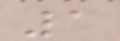1
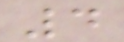4
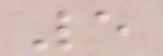5
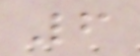6
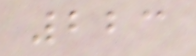223
